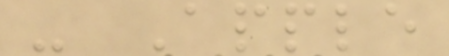- Apple
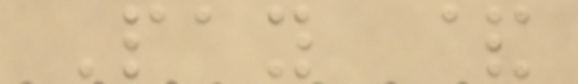Pay &
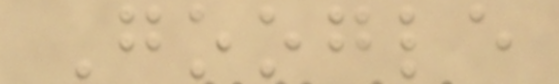Google
